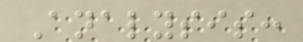Analysis:
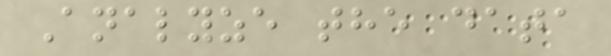Analyze the data
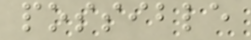possible
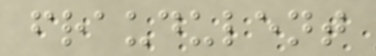fraudulent
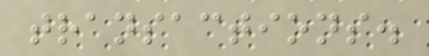transactions.
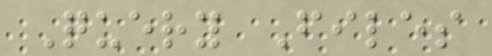Query Files
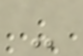-
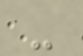-
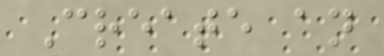Create an
